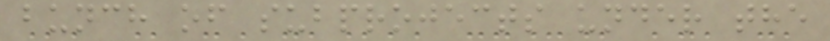bunch of subprojects under the
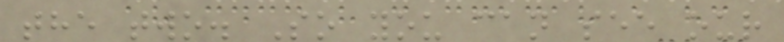the two. So you can see our
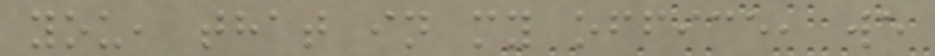you, that in my office, we
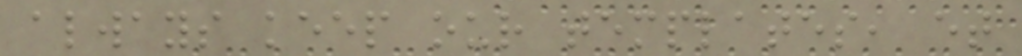always keep our templates, et
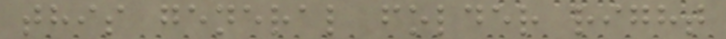this general folder right
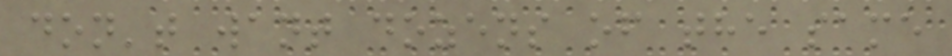don't want dozens of the same
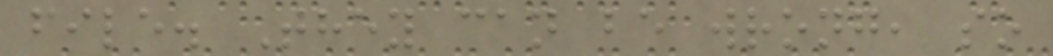file. They can be wrong, so
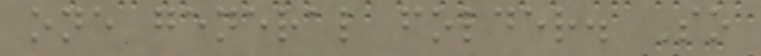one general folder. So
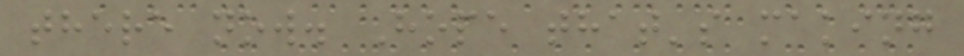there now. Hope that's making
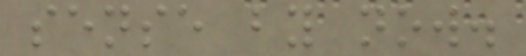sense by now.
